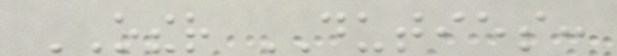OTHER DUTIES:
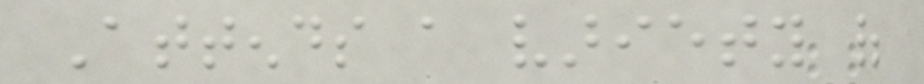Attends a variety of
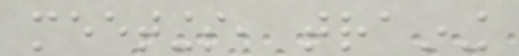meetings, training
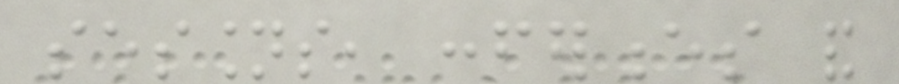sessions, conferences and
